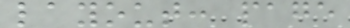layout: page
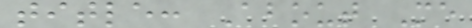title: About Me
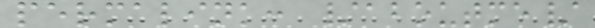permalink: /aboutme/
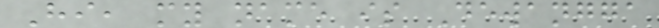Hi, my name is Dewangga
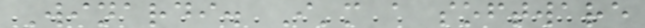Winardi. I'm a software
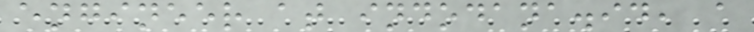engineer at indodana.id, a
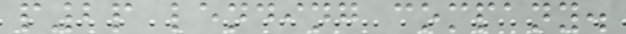p2p lending company.
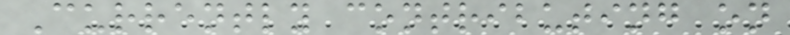Currently contributing on
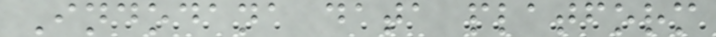Indodana data platform
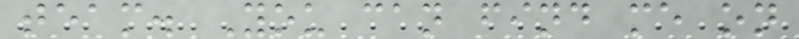team. You can find me on
